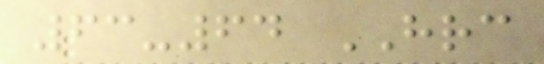63-64 HRC
